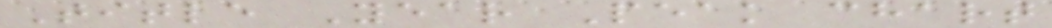Title Year Peak chart
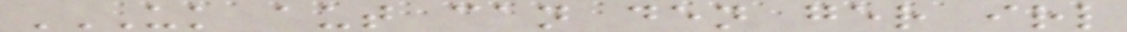UK AUT CAN DEN GER IRL
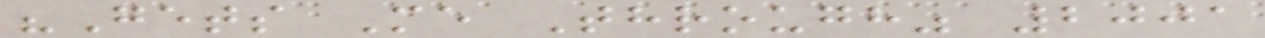"Gets Me Through" 2001
